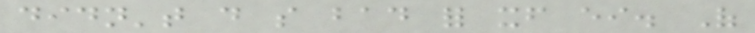didn't do so bad for itself either. Of
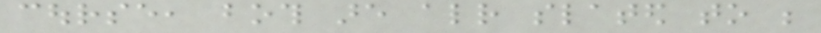course, both are already slated to be
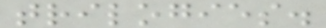trilogies.
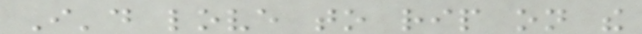I'd love to rip on the
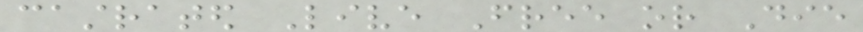castrated Live Free or Die
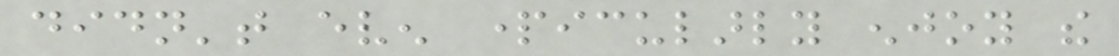didn't even particularly enjoy the
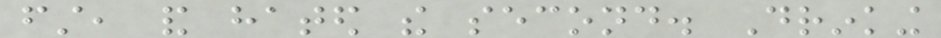first, and hated the second. Drinking
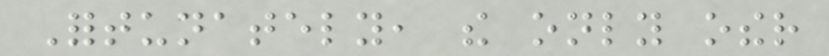Fortunately, the only other
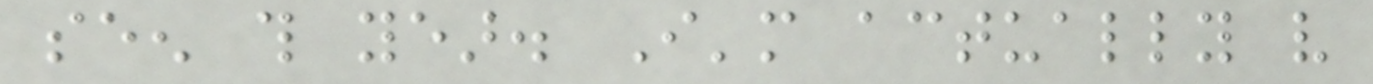seen this year. I'm actually very
